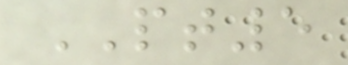PT5
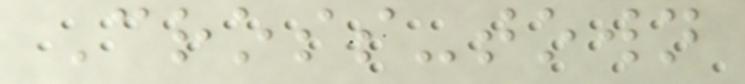Cross-town
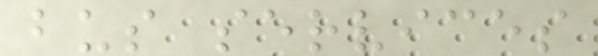bus services
